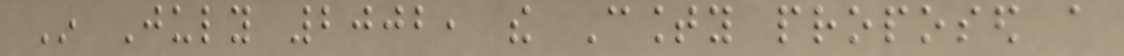In July 2002, the County proposed a
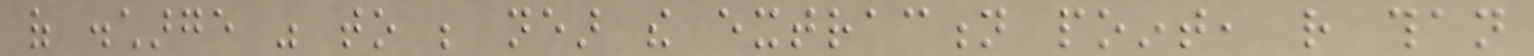of discharge was to be near the extraction point, rather than
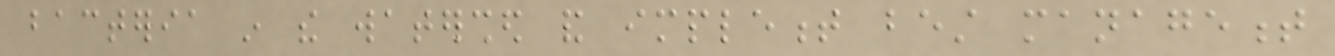bacteria in the watershed and implement best management
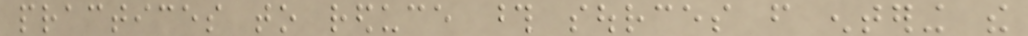practices to reduce those sources from entering the
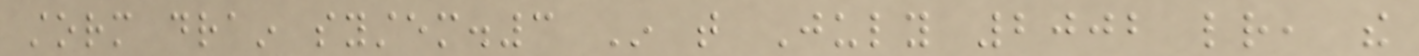storm drain system.3 In that July 2002 letter, the
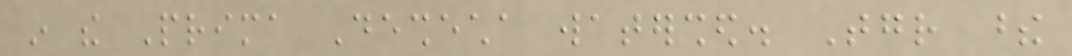in the Prima Deshecha watershed. Together these
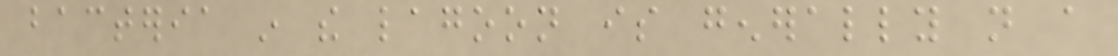bacteria in the lagoon is generally not a
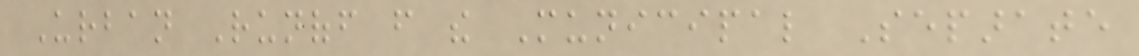Urban Runoff from the Municipal Separate
